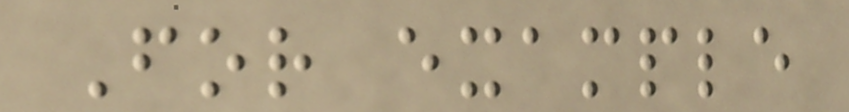For example
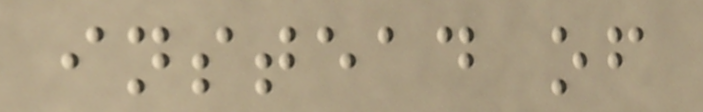instead of
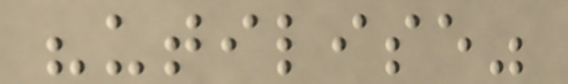"utilise"
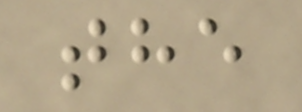the
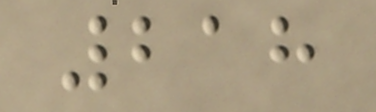218
